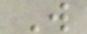W
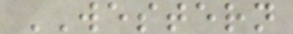WESTERN
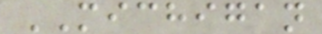MICHIGAN
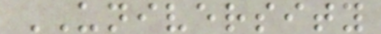UNIVERSITY
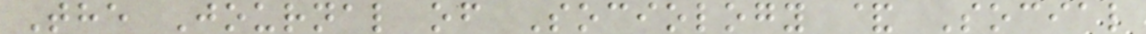The Journal of Sociology & Social
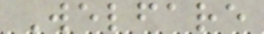Welfare
